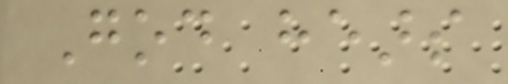God hears
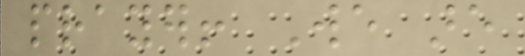prayer! We are
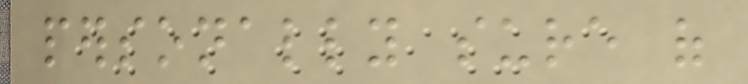personally sure of
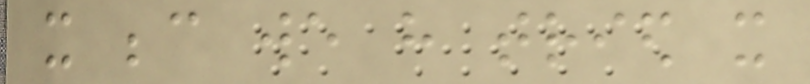it because we have tried it
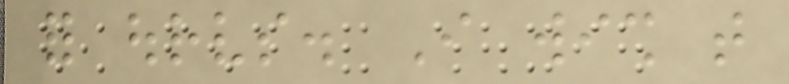for ourselves. I wish that
